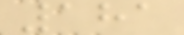181
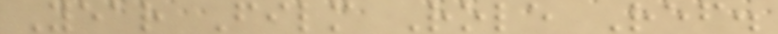Year Film Role Ref.
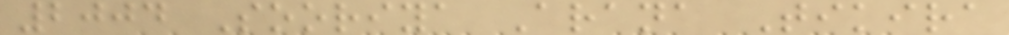2004 Sooriya Arana Tikira
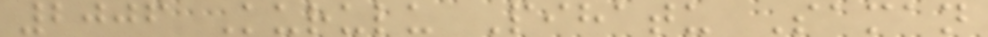2006 Kurulu Pihatu Saman
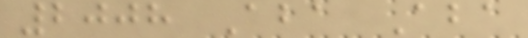2008 Aba Aba
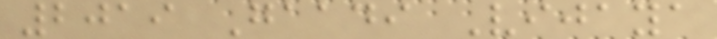2019 Gaadi Vijaya
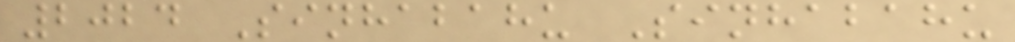2024 Sinhabahu Sinhabahu
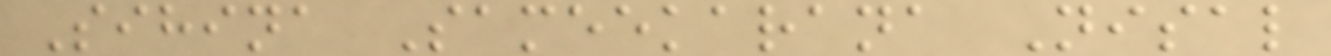Sihina Sameekarana Nisal
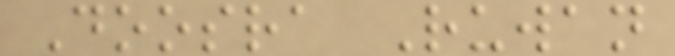Doosra Ruwan
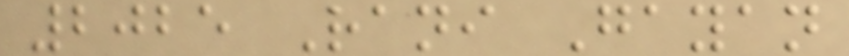2025 Rani Gayan
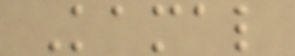Kamal
